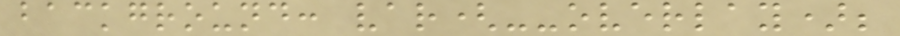background: var(--overlay);
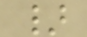}
